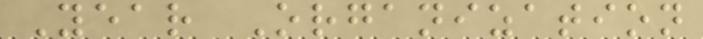Year Organization
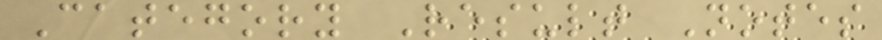Category Result Notes
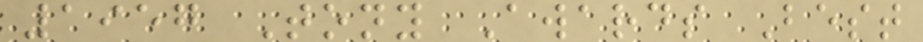1957 Tony Awards Best
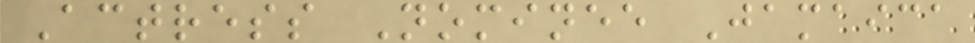Actress Nominee Jamaica
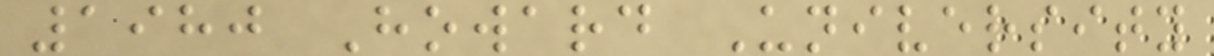1980 Howard University
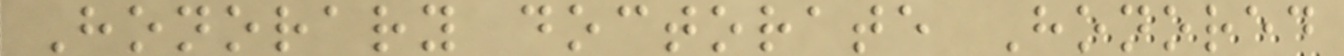Honorary doctorate Honored
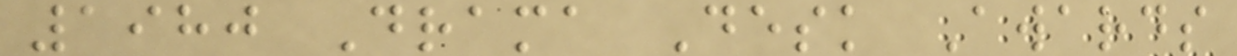1980 Drama Desk Awards
